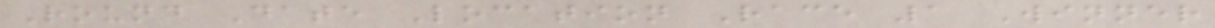Round Date Location Race 1 Winner
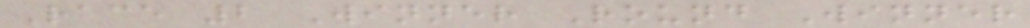Race 2 Winner Round Winner
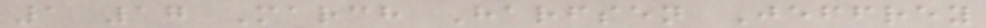1 17 March Harfsen Jeffrey
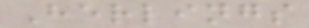Herlings
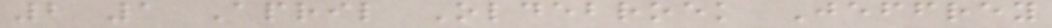2 1 April Oldebroek Jeffrey
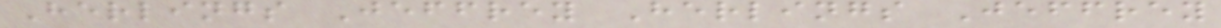Herlings Jeffrey Herlings Jeffrey
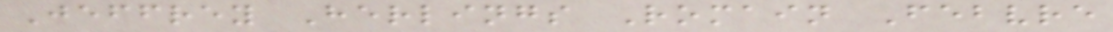Jeffrey Herlings Romain Febvre
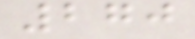270
